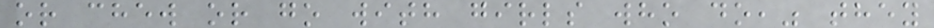or chew or go with girls who do," they
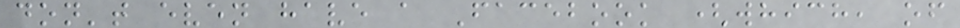don't even have a Facebook (which, of
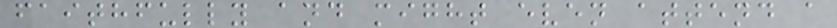faithfully and might even attend a
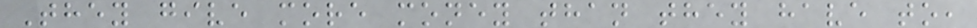They give more money than they have to,
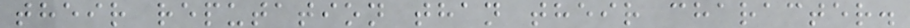their reputation than their character.
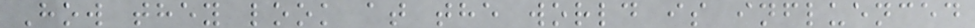How they look at the world is influenced
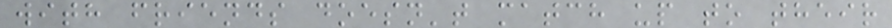with friends doesn't match up to their
